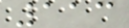113
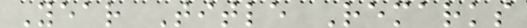Year Title Remarks
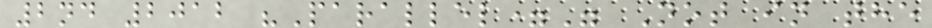2nd 2012 "Parallel=" Not in the
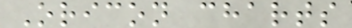Oricon charts
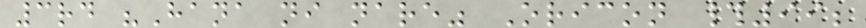3rd "Hana ni nare" Oricon #99;
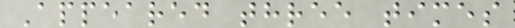Appeared three times
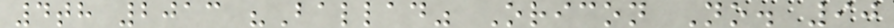4th 2013 "Ballad" Oricon No. 90
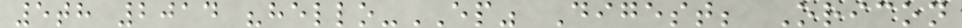5th 2014 "hello-EP" Digest; Oricon
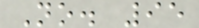No. 95
